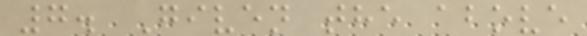7. Given the above
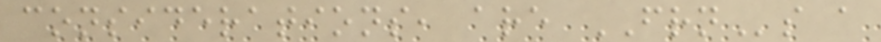considerations, are FRNs a
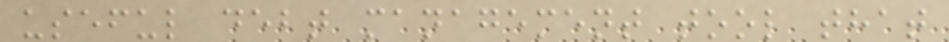useful debt management tool that
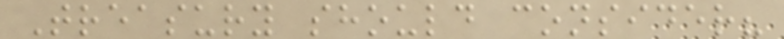Treasury should consider?
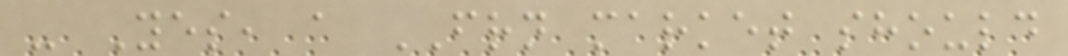- Yes, a FRN market should
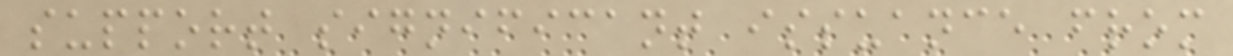support significant issuance from
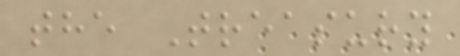the Treasury
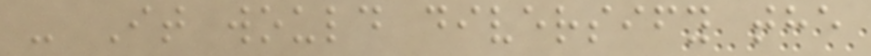- It would diversify the
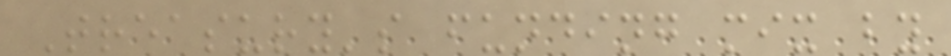Treasury's funding mix by
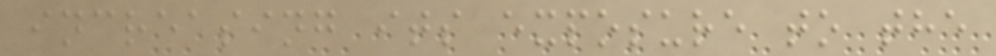increasing its exposure to the
